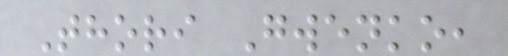Thori Gwenko,
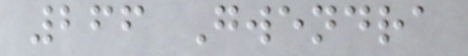266 Gwendra
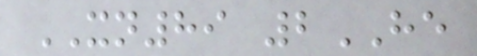XN89 2HE
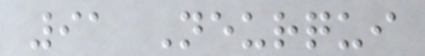91 Neurqui
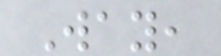Way,
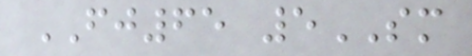FJ65 5SM
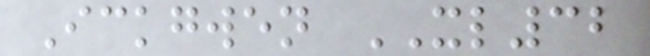Ickgwen XL32
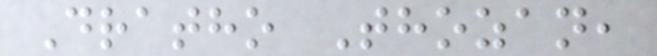Dratho Thozan,
